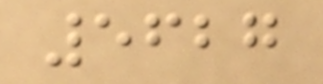5627
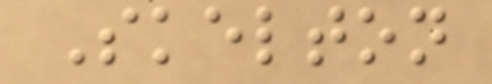Skelton
